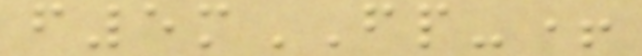f5mFP-+
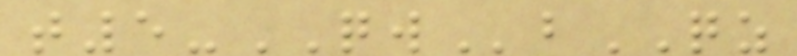t5-QWbQZ
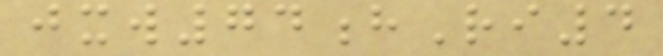jxw74hRi4
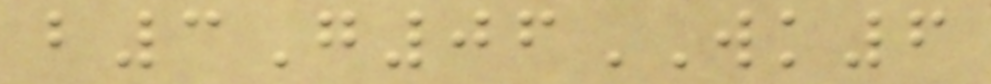b3G06WK6
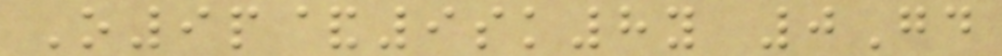O9p&9sk8y 0Gd
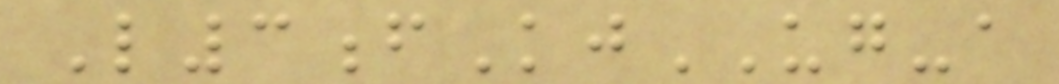L3fKjUG-a
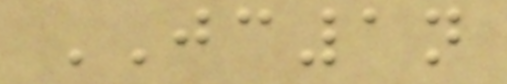JC1n
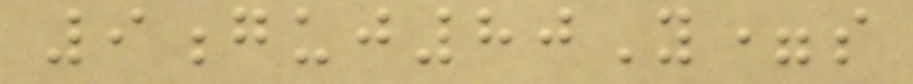9guj80Y=s
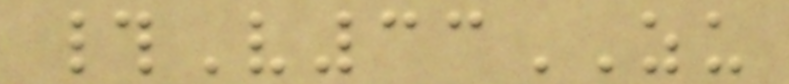#V33ZU
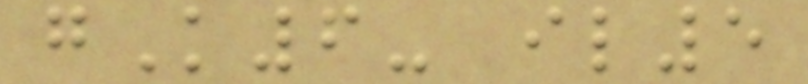gK6- il5
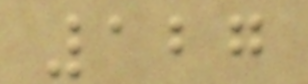127
